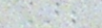];
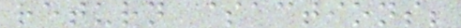return $actions;
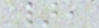},
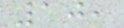10,
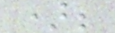);
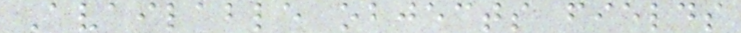Available objects fields
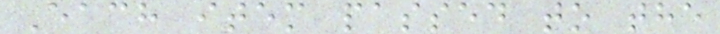Each item passed to the
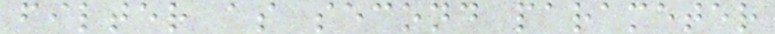filter as second parameter
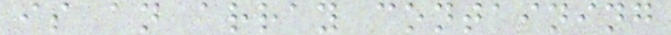is an array containing
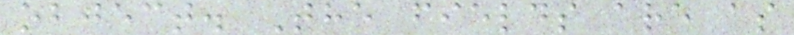object. The fields are as
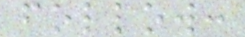follow:
